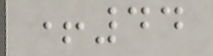+44
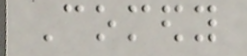Comedy
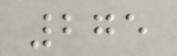275
